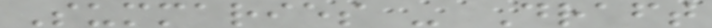Summaries - Draft
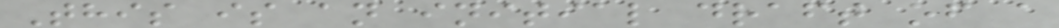This is an initial draft of a
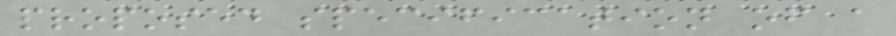proposed specification of a
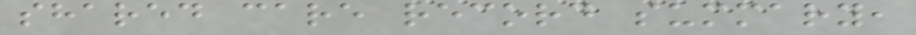shared care record summary,
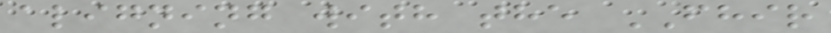aligning with the FHIR
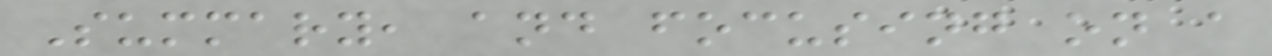Summary, and focusing on a
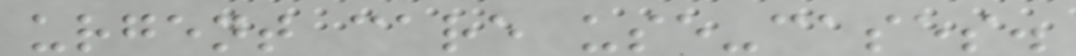urgent care use-cases.
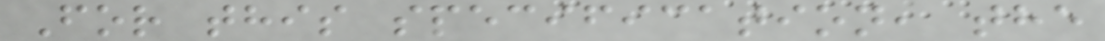For this specification, the
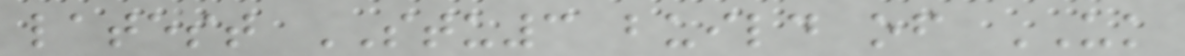latest STU3 build of UK
